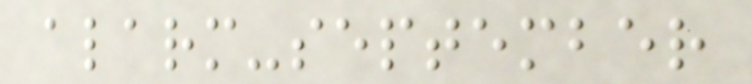alarm-september
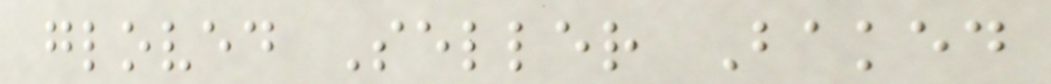gloved Seller Baked
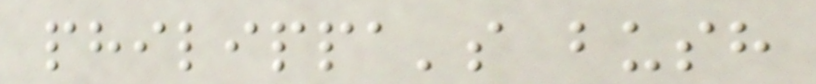philippa's bush
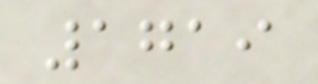1719
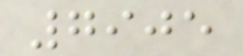7905
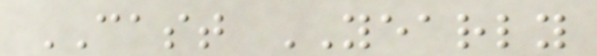CAST YEARLY
